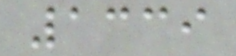1339
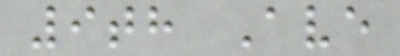9th Ave
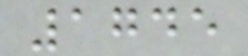1745
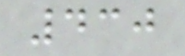430
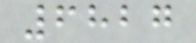6827
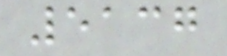5137
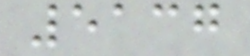5137
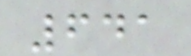641
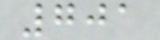701
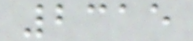2315
